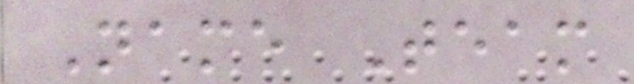Name Team
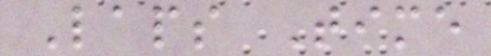Laps Time
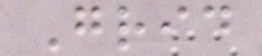Grid
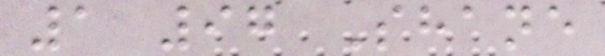1 97 Shane
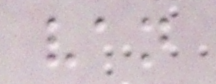van
